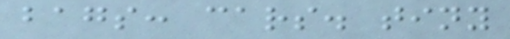bags: cars. tiny
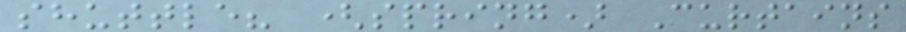shuttle? (spring) Curtains
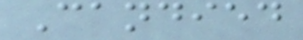Candied
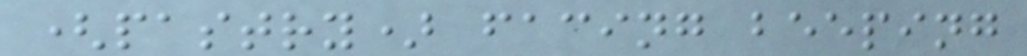(pastry) facing beeping
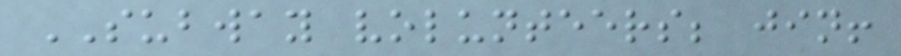SUBWAY volunteers; jin!
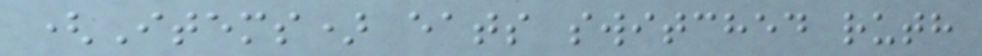(Items) eats switched ruth
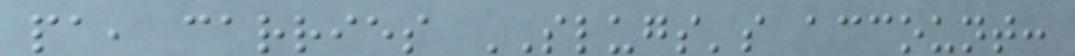pa, carries SLUGS's account:
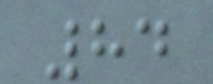84
